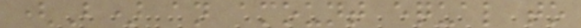(B) an amount equal to
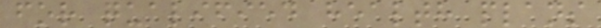for qualified health plans
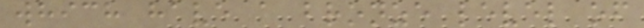which have a bronze level of
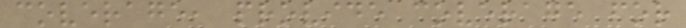coverage, provide coverage for
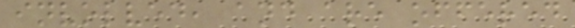involved, and are offered
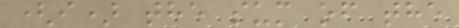(i) the sum of the
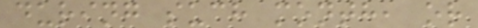during such month, or
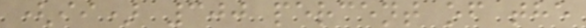(ii) 300 percent of the
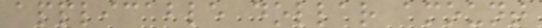applicable dollar amount
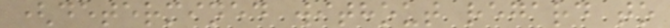(determined without regard to
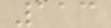113
